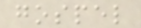gospel
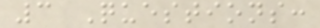3 Questions:
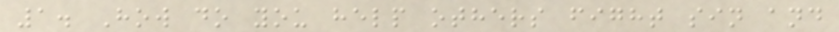1. How do you help others fight sin and
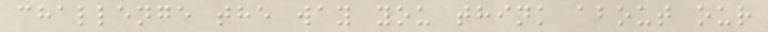challenge the way you think about our
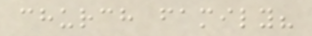church family?
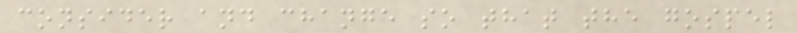consider and change so that the gospel
